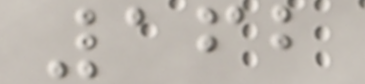162
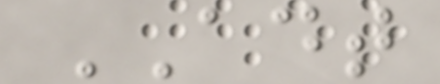ADT
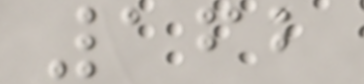162
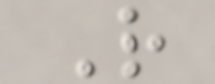R
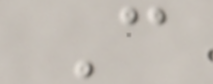C
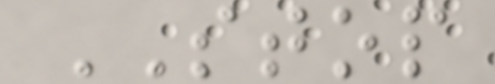STOP
